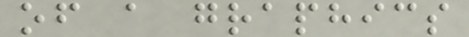of a graphics
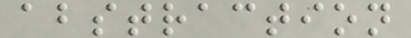abstraction
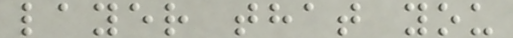layer that you
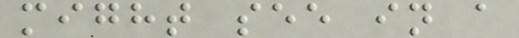might see in a
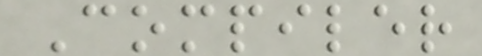Compiler
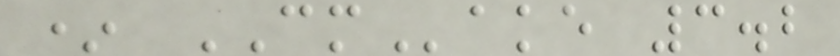* CMake 3.2
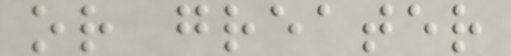or greater
